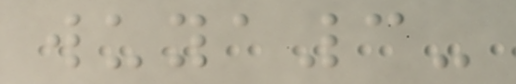wuya3-
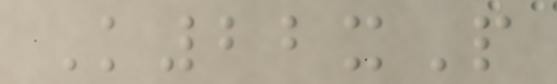K22xP
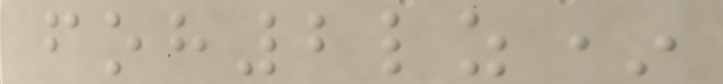foh2lz*
